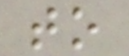to
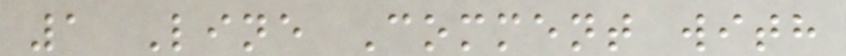1 Line Comment with
